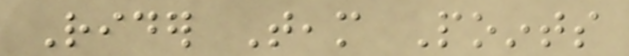Rider Team Points
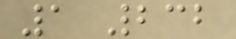1 232
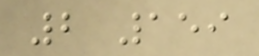2 159
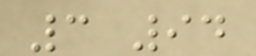3 94
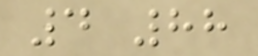4 88
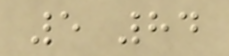5 84
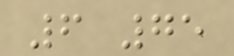6 75
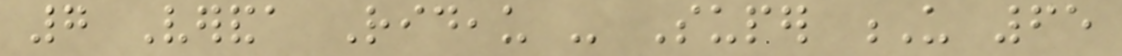7 Veranda Rideau - Super U 65
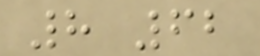8 62
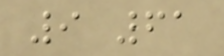9 61
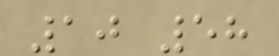10 58
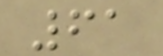61
